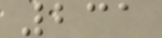231
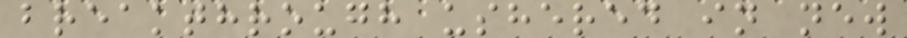breakthrough ushered in new
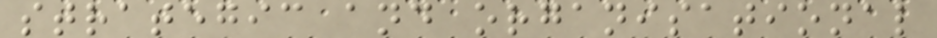strategic and organisational
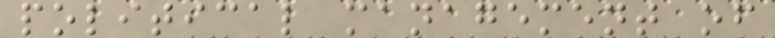political management of
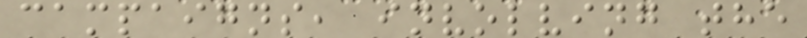campaigns, involving the
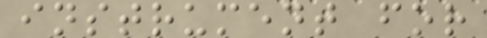instrument for
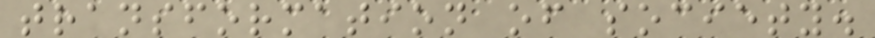transformation of society.
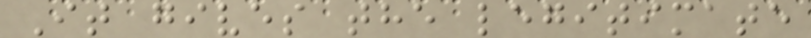It gives the legitimate
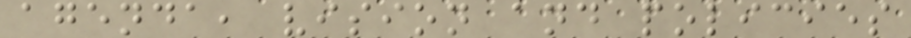agenda, vision and policies
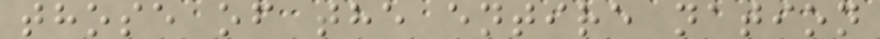those of the entire nation
